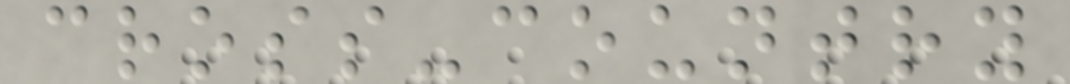cross-country
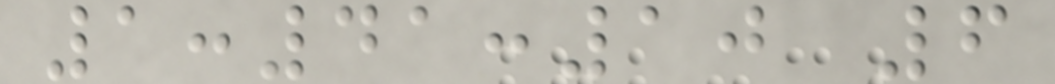1:41:10 6
